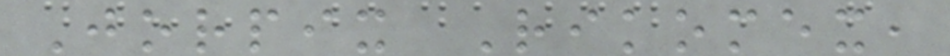Jorpix Rikomex,
